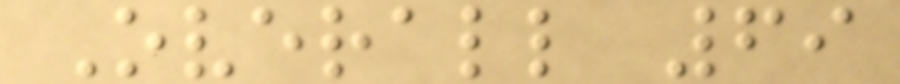Overall 69
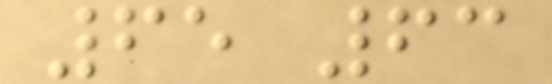65 63
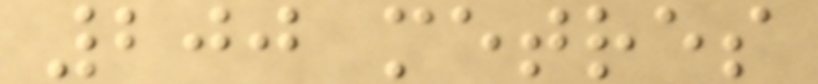200 metres
